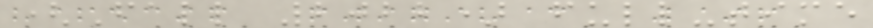(Fall 2022) full-time
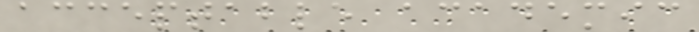acceptable academic
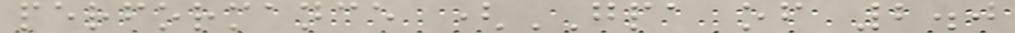performance (GPA of 2.0
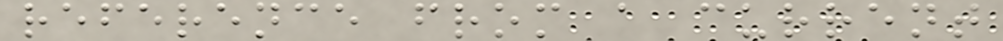reference from a current
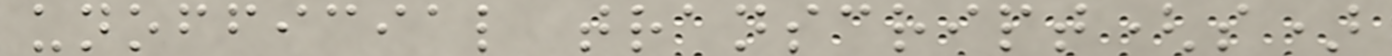unofficial transcript(s)
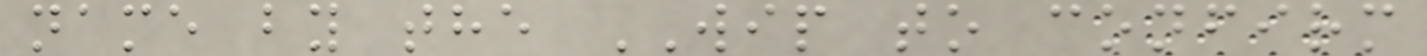name by the WIP to confirm
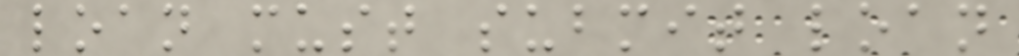loan must submit loan
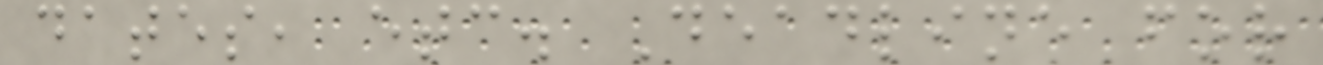dates, etc. Deadline for
